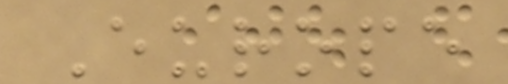Europe
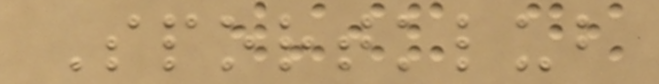Sportklub
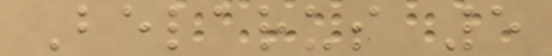Belarus 5
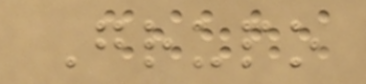Grupo
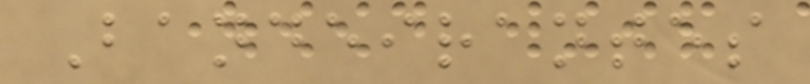Bandeirantes
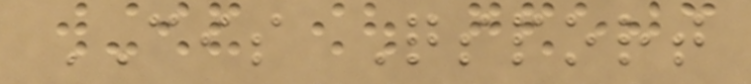CIS Qsport
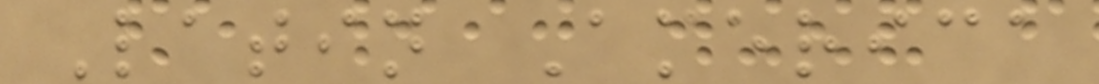Latin America
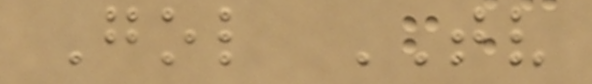Gol TV
